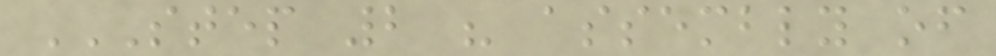STEP 2 " ASSEMBLY OF
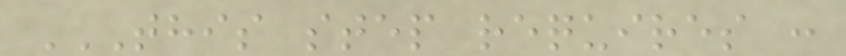THIS STEP REQUIRES :
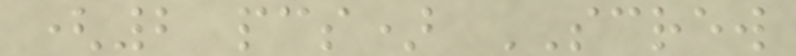(2 pcs) SCREW
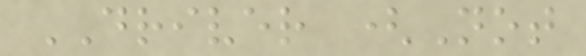DRIVER (Not
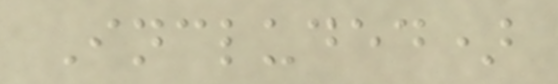Included)
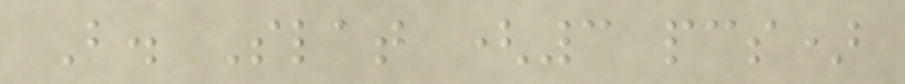B. Slat (3 pcs)
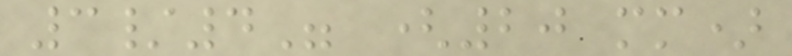3/4" (20 mm)
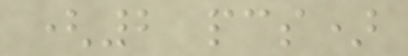(2 pcs)
